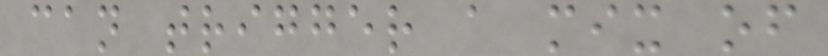can trigger a mix of
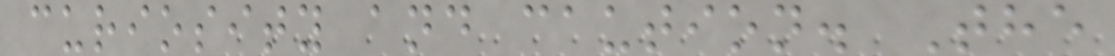curiosity and caution. The
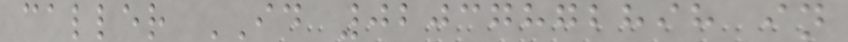caller ID 02037872898 in
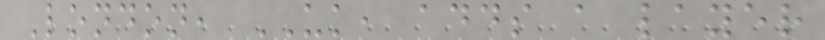London, UK, adds a layer
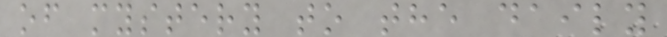of mystery to the daily
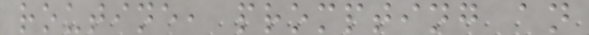routine, prompting an
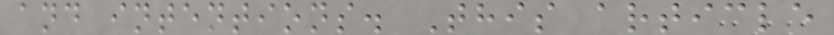and intentions. This article
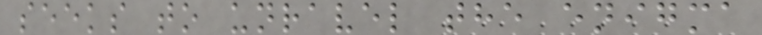seeks to unravel the enigma
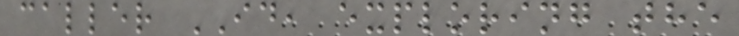caller ID, exploring the
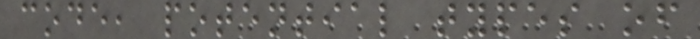code, potential types of
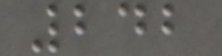242
